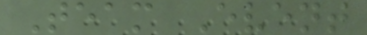Team Event
